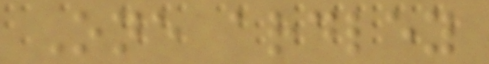One ardley
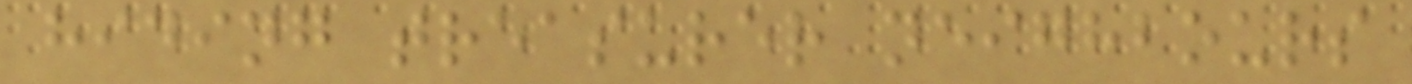hiding treasurer neighbours
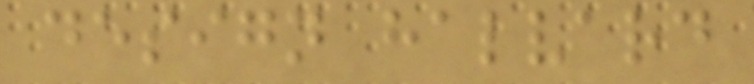design halvard
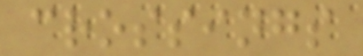crossings
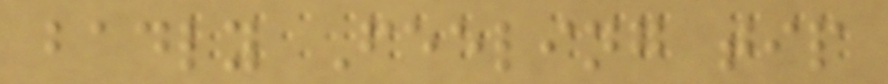badly Feeling tip
